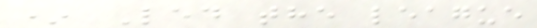* Led the league
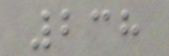238
